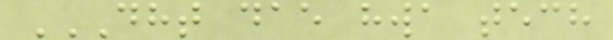DHT DAE HWA TECH
